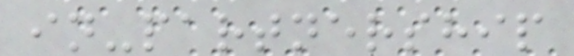in-partnership
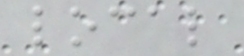local
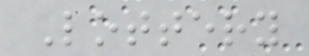Lottery
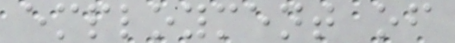employment of
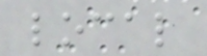local
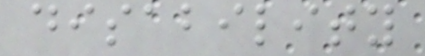disability
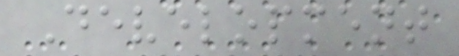Development
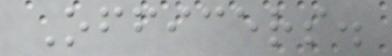Officers.
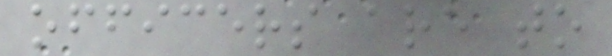officers are to
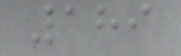189
